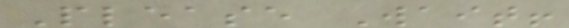Please Wait!
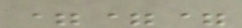===
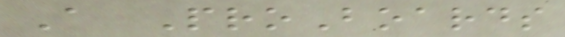A ProBoards
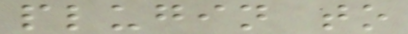plugin to
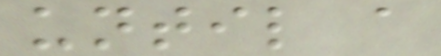until a
